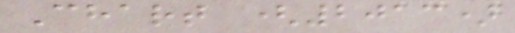Chart (2013)
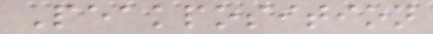Peakposition
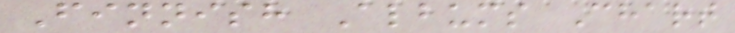Finnish Albums Chart
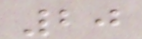20
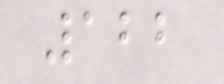122
